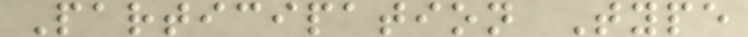Participation Type
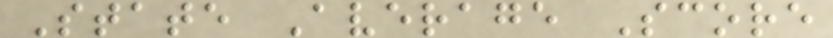State Average Score
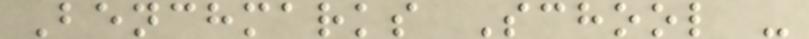Benchmarks School -
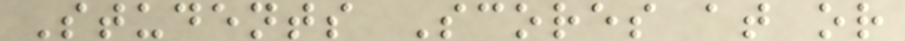Students Scores at or
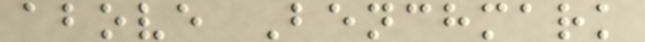above Benchmark
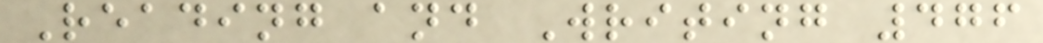Reading and Writing 476
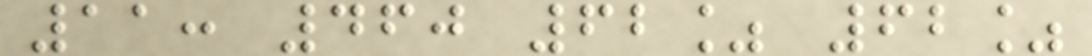11: 460 62% 62%
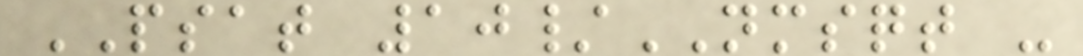PSAT 10/NMSQT -
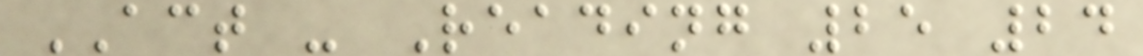ACT - Reading 25 24
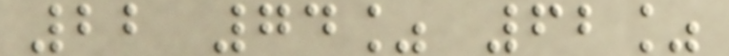22 74% 62%
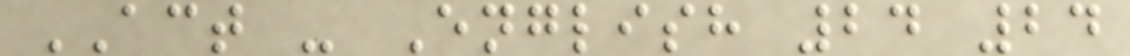ACT - English 24 24
